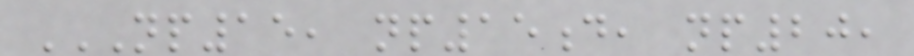NP15, NP15D, NP20,
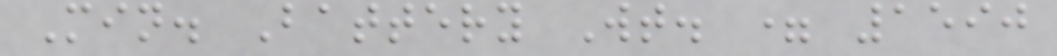Min. Battery Wt. = 1590
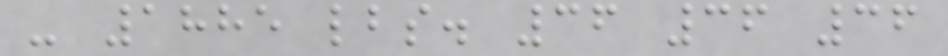- 1885 lbs. 36 36 36
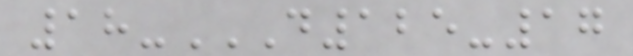18-D125-17
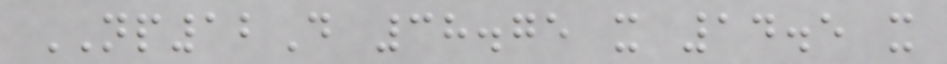NP12D 38.75 x 14.5 x
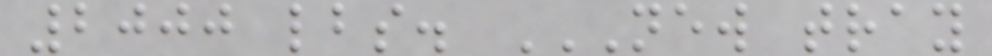2000 lbs. NEW TRAY
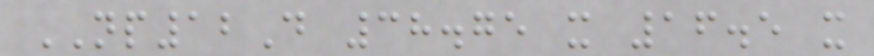NP12D 38.75 x 16.5 x
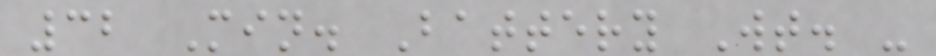32 Min. Battery Wt. -
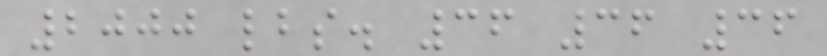2000 lbs. 36 36 36
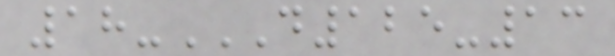18-D125-13
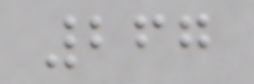267
